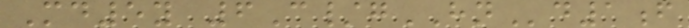Md5y 6C/gHNd1f
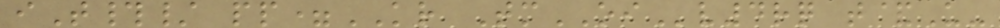iT#/ pp=KR TmOIv4rq t&U-
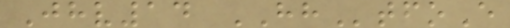Jhv14 HHtfoE
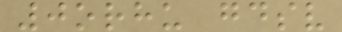0orhu gdsv
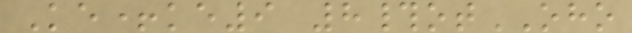Ke+ke9 8#otOHO
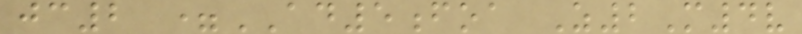jc2 =AD5foa Z2M4v
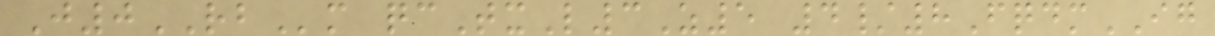J0RBm qcTxL3Z5 4/8FqdmIG
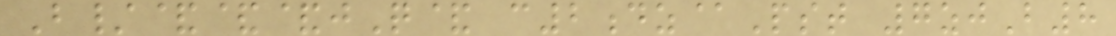B/&&&jQ& c2dz@Pst 7zjB8
